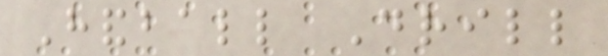Handball Drill
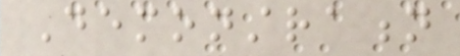Demonstration
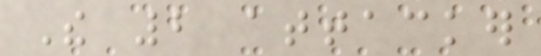The 2 attacker
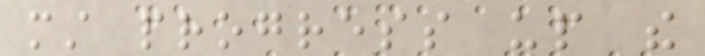must progress up the
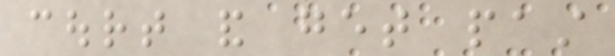court and get past
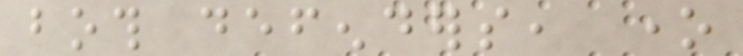both defenders, one
